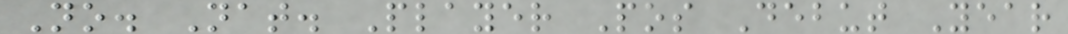No. Nat. Player Pos Debut Year
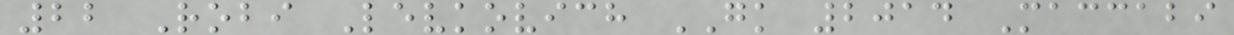22 Robi Levkovich GK 2014 Maccabi
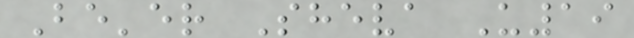Be'er Sheva U19
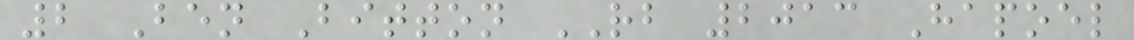2 Ben Bitton RB 2013 Hapoel
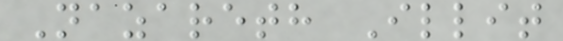Nazareth Illit
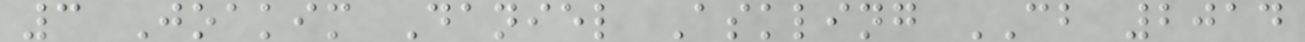3 Joakim Daniel Askling CB 2014
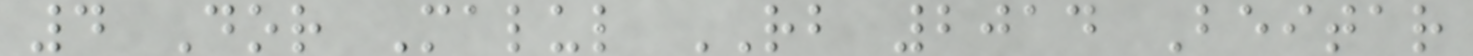4 Dor Malul RB 2014 Beitar
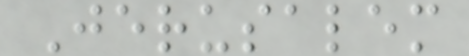Jerusalem
